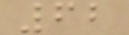62
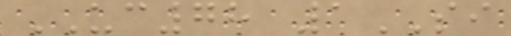UC78 1SI
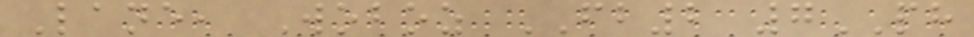Lane, Woboz FB2 7PH
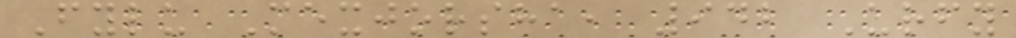Fylu Mexjorsha, 942 Urfy
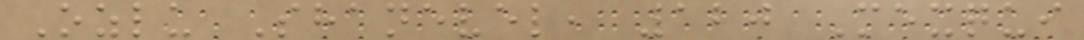Ozlu Shanevel, 120 Mexqui
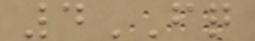4FQ
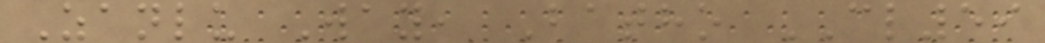Zanlu Way, Batho CL59
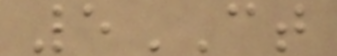5CT
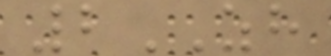2ZH
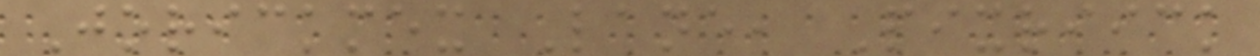Jorickmex Lane, Pixriick
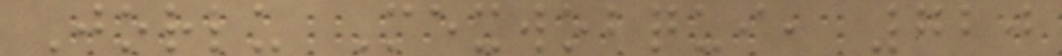Jorlu Mexwobqui, 720
